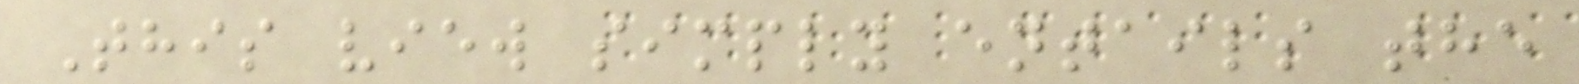This view simply entails the
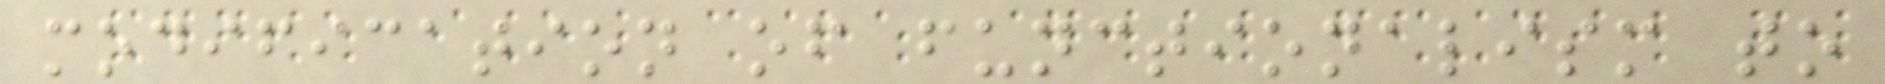modification of functionalism to
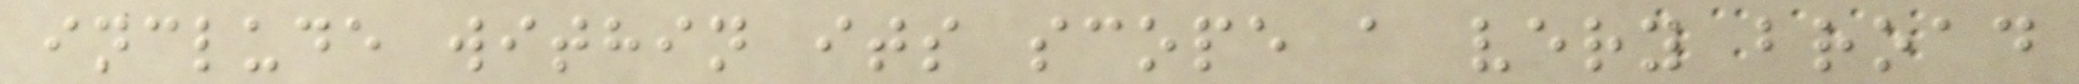include within its scope a very broad
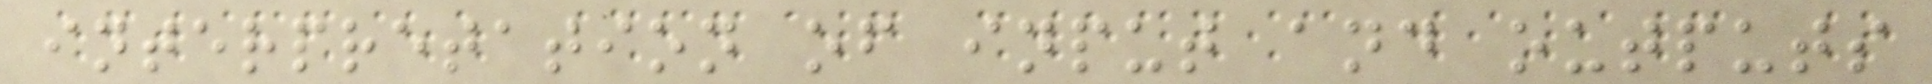interpretation of input and outputs
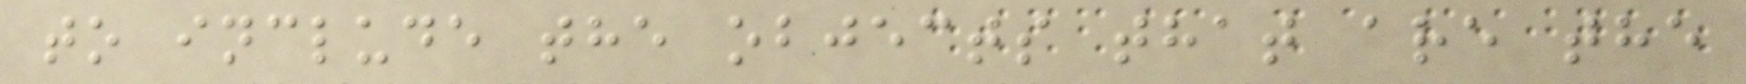to include the objects that are the
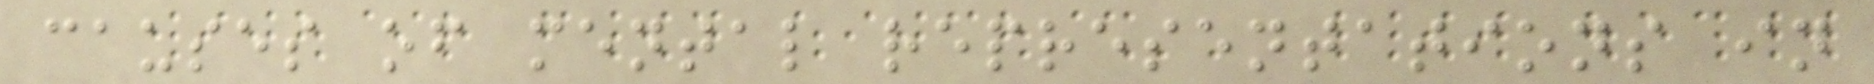causes of mental representations in
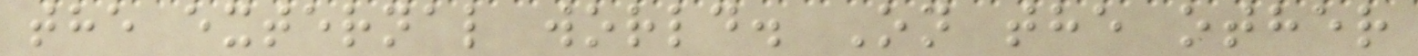the external world. On the other
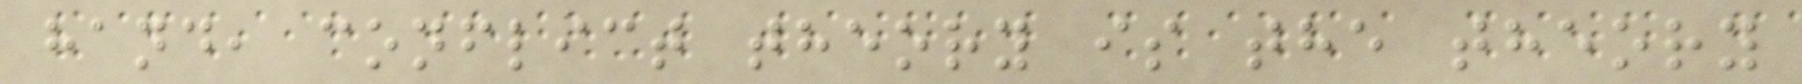hand, conflict theory is the theory
